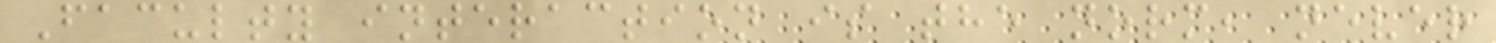Faculty interaction is the norm, never
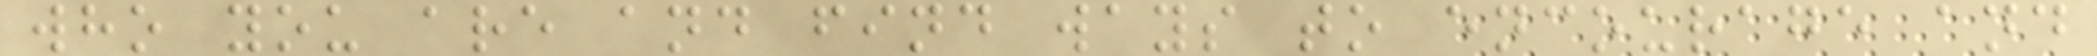who you are and find ways to encourage and
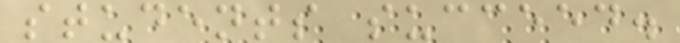students succeed.
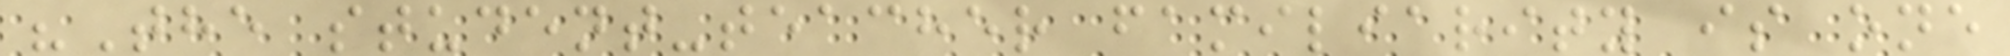"The student-teacher familiarity is one
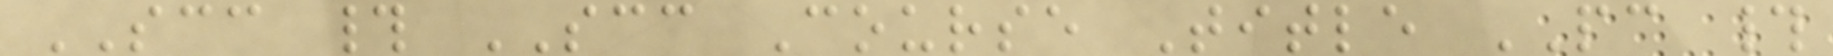SCC # SCC Course Title PC #
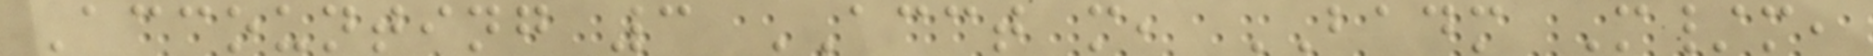Accounting 3 ACCT m, BADM M/m,
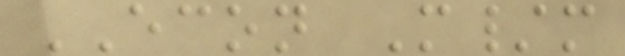ECON M/m
